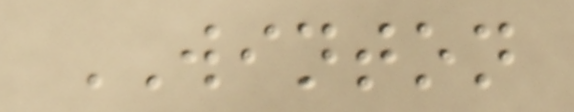WINTON
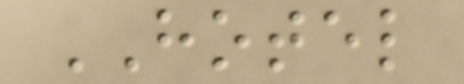HOTEL
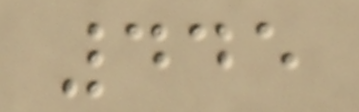445
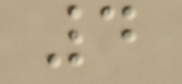4
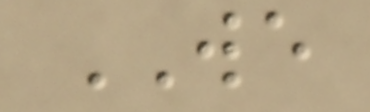WE
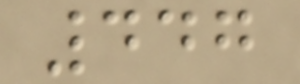447
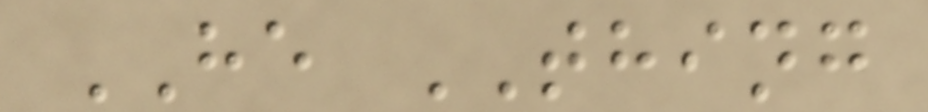HE THING
